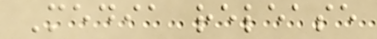Media release
